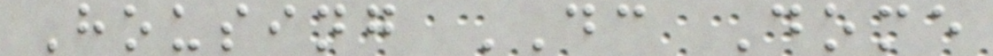Housing DC Dome
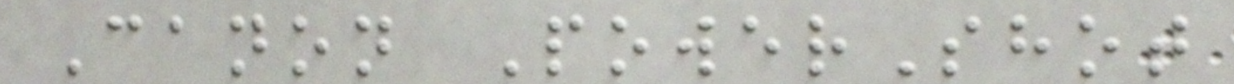Canon PowerShot
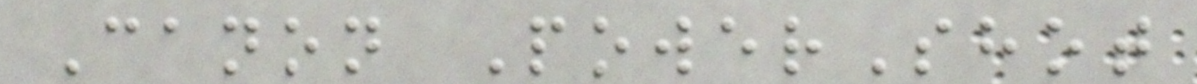Canon PowerShot
